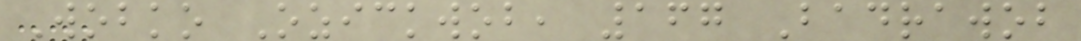Wobko Ozickwob, 167 Badrawob
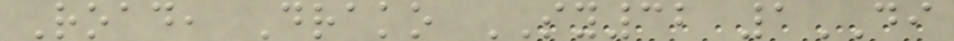Road, Drako SY32 1DI
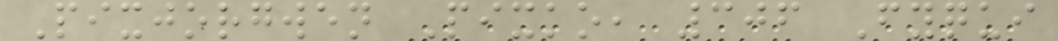Pixjorgwen Pixko, 306 Fyqui
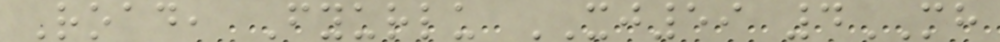Road, Fyurlu XJ59 4MH
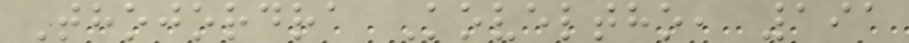Thojordra Koveltho, 191
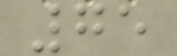75
